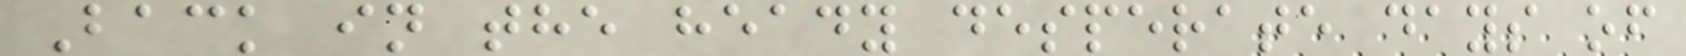Back in the heady desperate days of
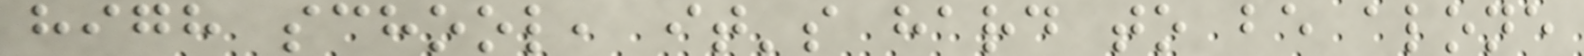high school, it's hard to be alone
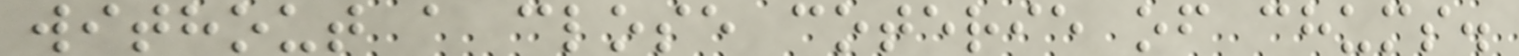without a close coterie of chums.
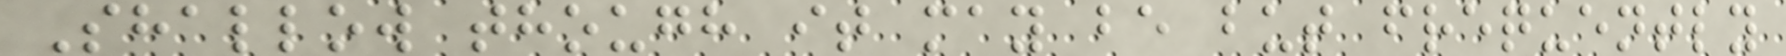Shallow though it may be but frequently
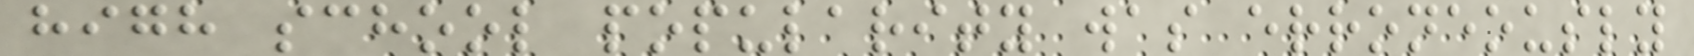high school popularity was erroneously
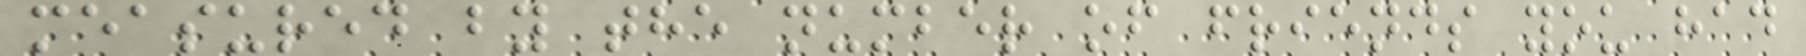measured by the number of friends you had
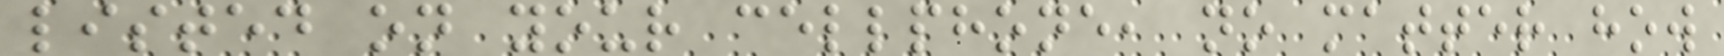listed on your cellphone, no matter how
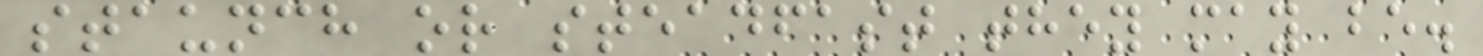staunch or steadfast they may be.
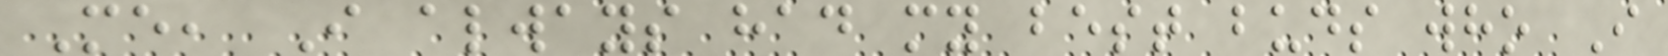Me, I always had my best buds who I
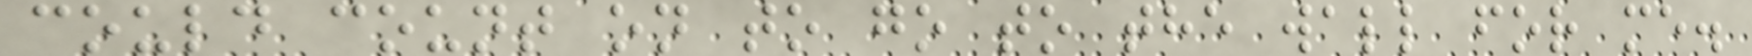could count on to go to the wall for me.
